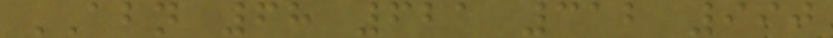ABN 68 621 312 990
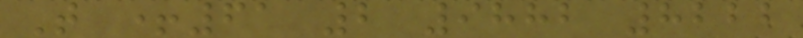T +61 2 9882 8222
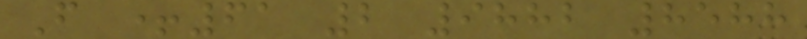F +61 2 9882 8588
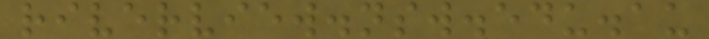riverview.nsw.edu.au
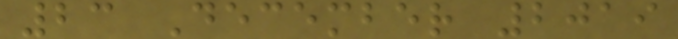23 December 2019
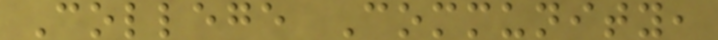College Community,
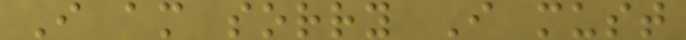I am sorry I must
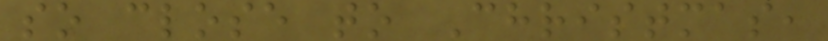so close to Christmas,
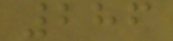286
